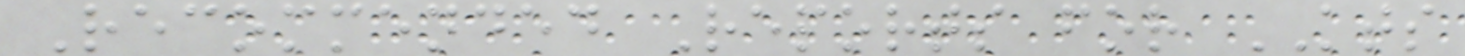Recommended Reports for KTS
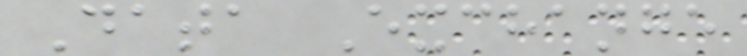Data Exchange
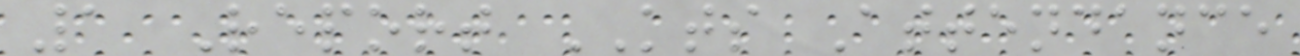1 Report KTS Attendance
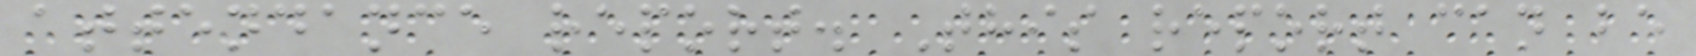attendance report. This report can be
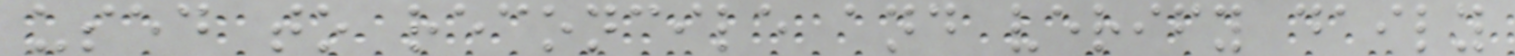used to reconcile and verify daily
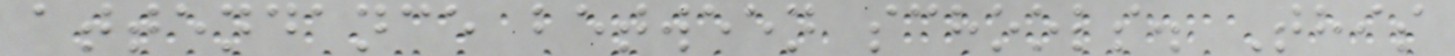attendance between schools. This
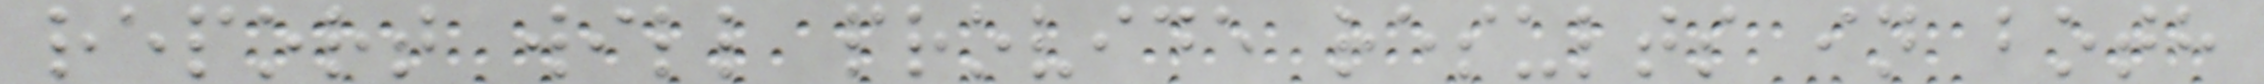report will provide results in both
